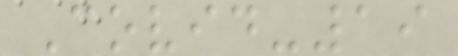Covid-19
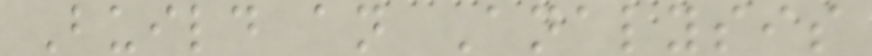Build an Analysis
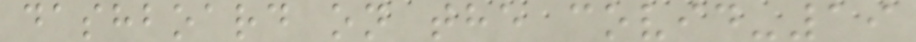dashboard on the covid-19
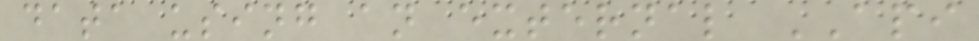data using an external API
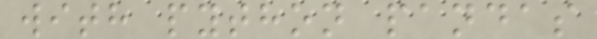with python pandas
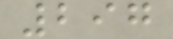297
